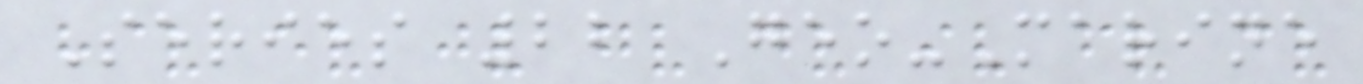Series 22 Geo-Marine
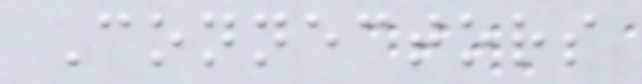Connectors
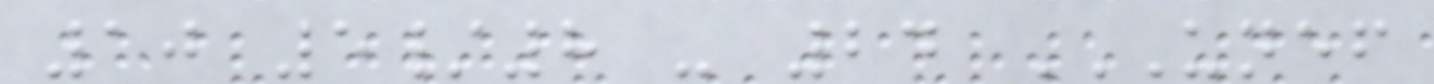10 5/8 - 24 UNEF
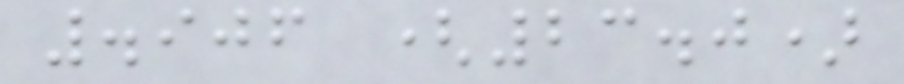.906 (23.0)
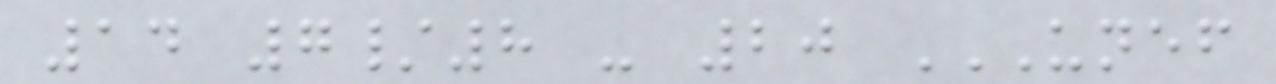14 7/8 - 20 UNEF
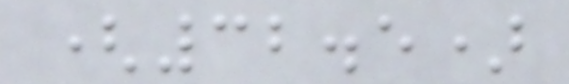(32.5)
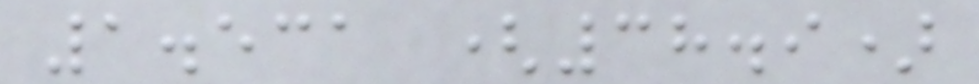1.531 (38.9)
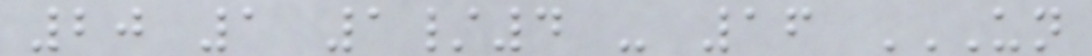20 1 1/4 - 16 UN
